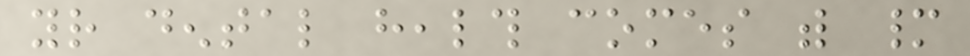your dental health comes with many
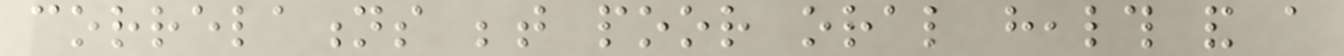correlations between poor oral health and a
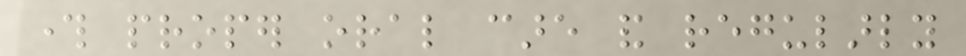through proper oral care and regularly
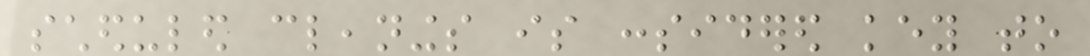scheduled cleanings is considered key to
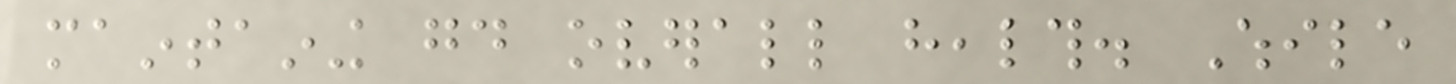maintaining good overall health. While
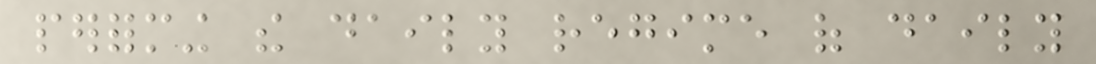performing the daily regime of daily
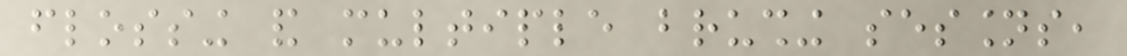flossing and multiple brushing sessions,
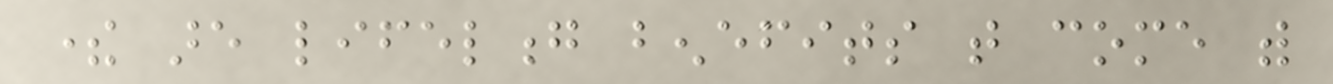there are lifelong benefits that come with
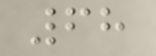68
